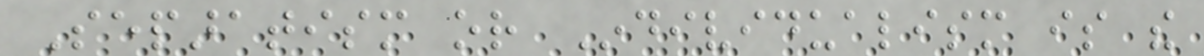Separatism or Individualism is the
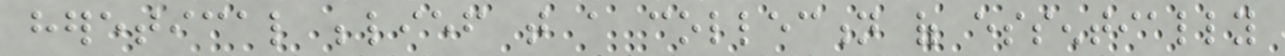heretical belief that a collection of essentially
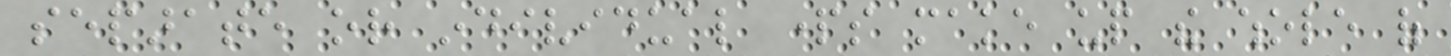separate or individual parts make up the whole of
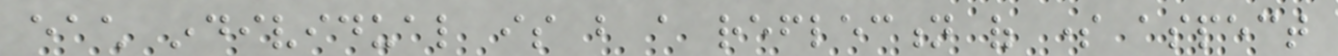each individual is but a reflection of some aspect
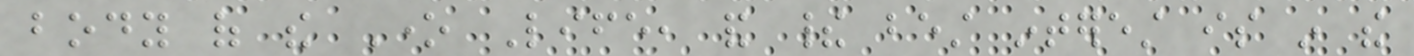body of the One Life, and their best interest is in the
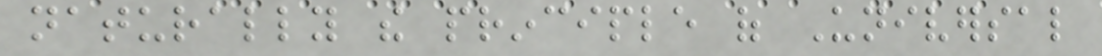naturally the principle of Universal
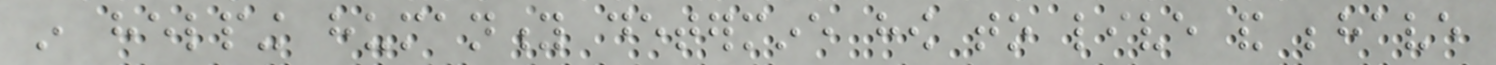in helping humanity determine how to live and behave
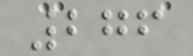276
